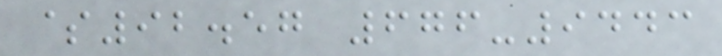$92.57 676-9443
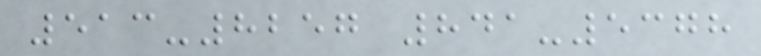513-8257 841-5378
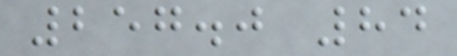257.0 84
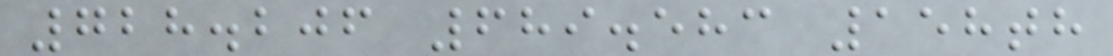728.206 689.583 158th
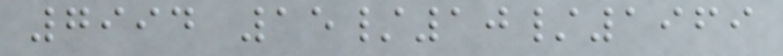7994 15/10/1969
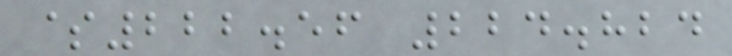$222.56 224.824
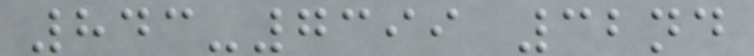843-7399 32nd
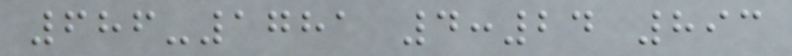686-1781 4:24 893
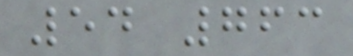54 763
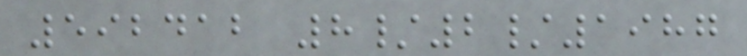592412 8/2/1987
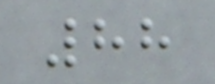88
